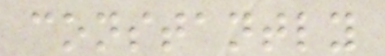constantly
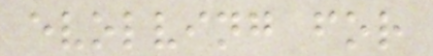evolving for
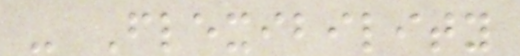- Flexibility
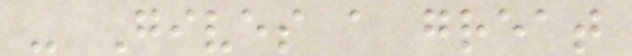- Gives a great
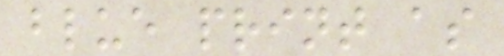blue print as
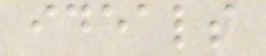ideals
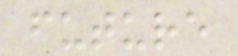future
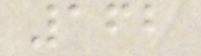162
